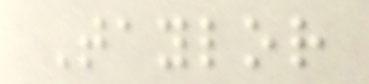Taylor
